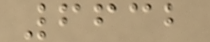6632
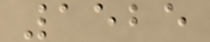1525
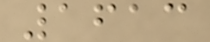1613
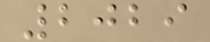2029
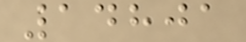14801
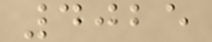4025
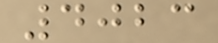4023
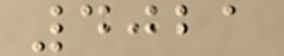4021
